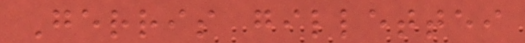Gerris gillettei
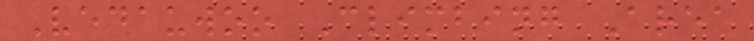Vedauwoo Climbing Area
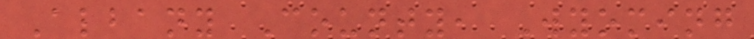Albany County, Wyoming
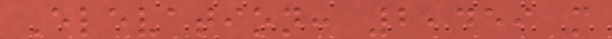Elevation: 2,459 m
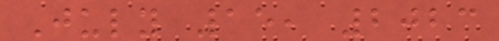July 15, 2023
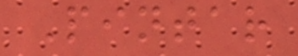Pintar
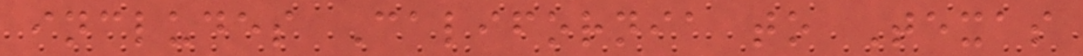includes California to Texas
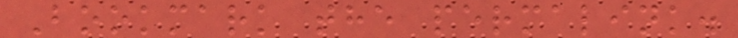Bookmark the permalink.
